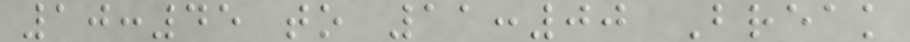10:45 to 11:00 Break
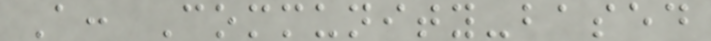A: Community-based
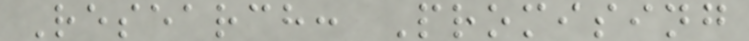Research: Promising
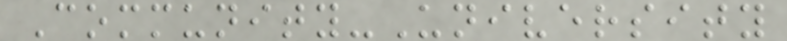Community-University
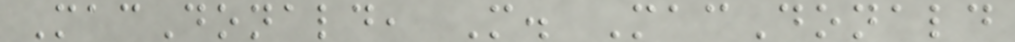MacDonald, M. MacDonald
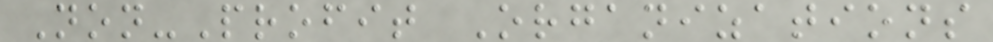Non-Profit Organizations
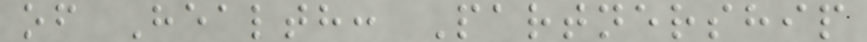of Health: Partnership
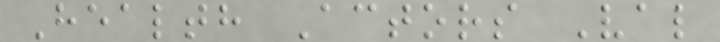Health Actors Val
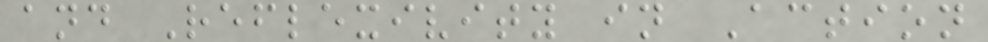and Reflexivity in Action
